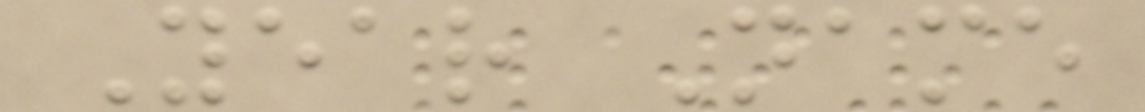Year Name
